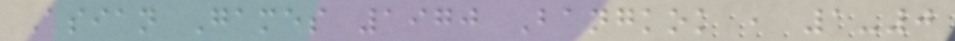Asian Games 1970 Bangkok , 1-0
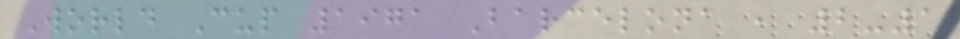World Cup 1971 Barcelona , 2-1
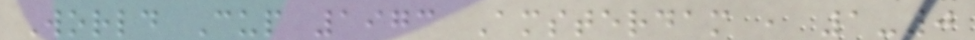World Cup 1973 Amsterdam , 1-0
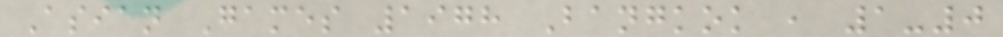Asian Games 1978 Bangkok , 1-0
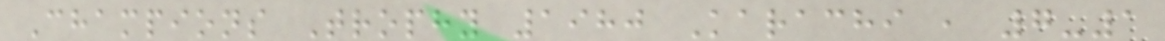Champions Trophy 1980 Karachi , 7-1
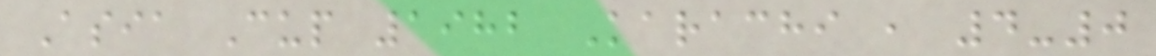Asia Cup 1982 Karachi , 4-0
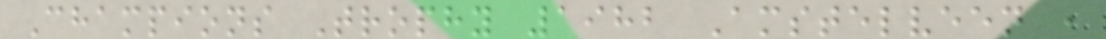Champions Trophy 1982 Amstelveen ,
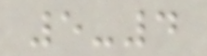5-4
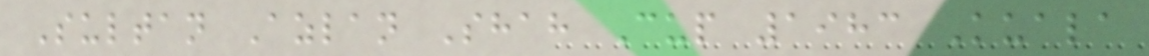Sultan Azlan Shah Cup 1983 Kuala
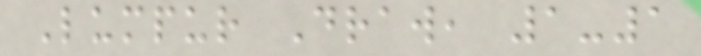Lumpur Draw, 1-1
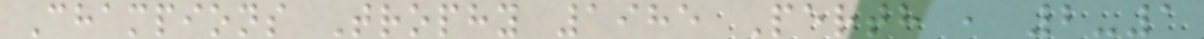Champions Trophy 1985 Perth , 2-1
